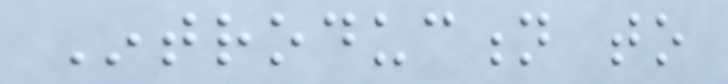Introduction to
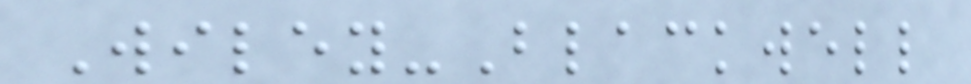Wiley-Blackwell
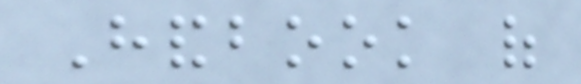Handbook of
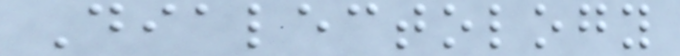Dialectology
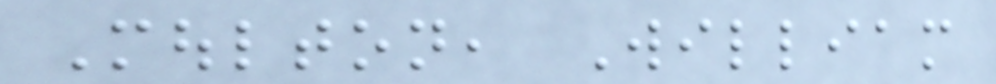Moulton, William
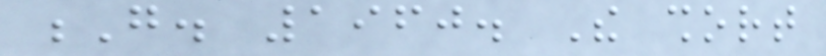G. 1960. The short
